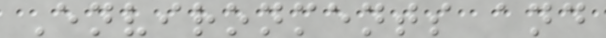Environments and
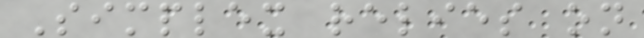Simplex relies on
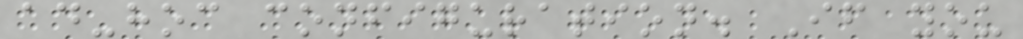ad-hoc configuration. If you
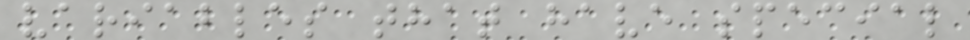variables that have special
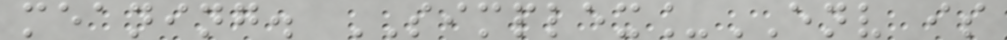meaning. SIMPLEX_ENV is
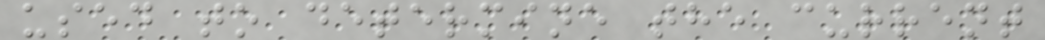used to determine the current
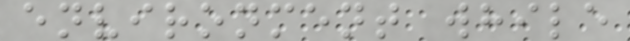environment while
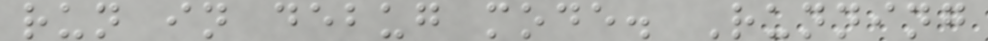run in debug mode. Running
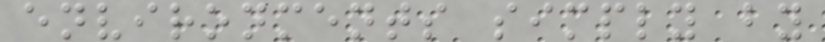environments simply by
